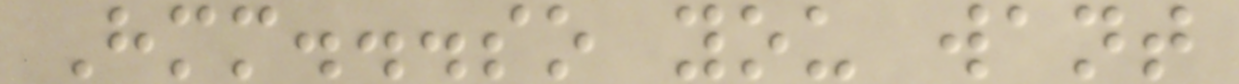Hmm...so you want
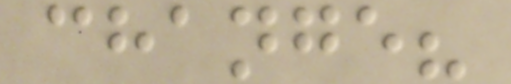change?
